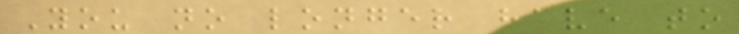You no longer have to
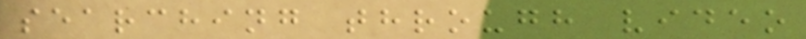searching through video
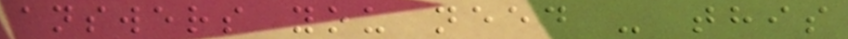answers you need - this
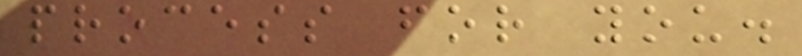process for you.
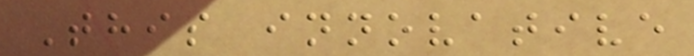This innovative
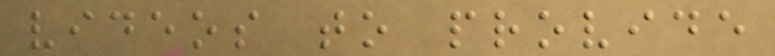videos to provide
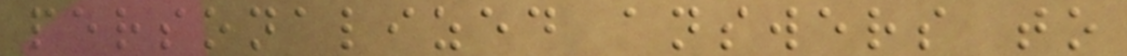personalized answers to
